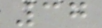37
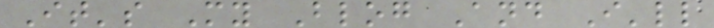It's My Blog And I'll
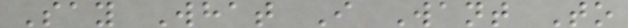Say What I Want To
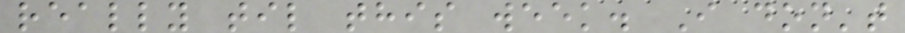really til this week. I don't
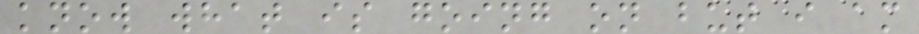know what is going on but i am
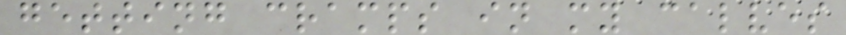getting cramps in my calves
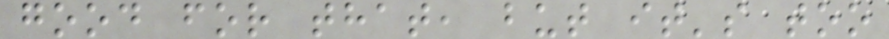good for that, but it's too
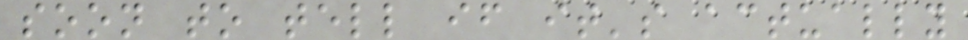soon to tell if it's actually
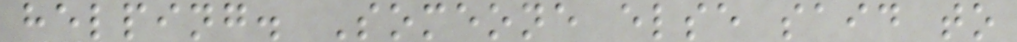helping. Someone else said to
